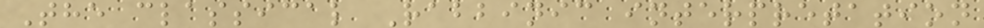The classical Rabbinic interpretation
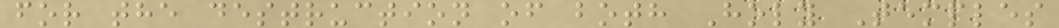for the destruction of both Holy Temples
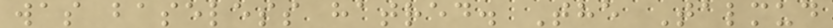was baseless hatred. The Talmud
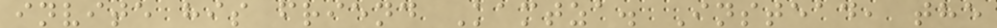invite his friend Kamtza. Instead, the
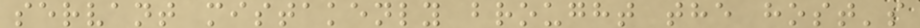servant mistakenly brought the host's
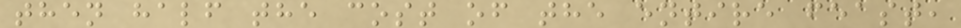then half the cost of the entire feast,
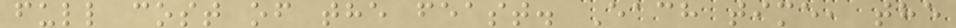full cost of the feast. Each time, the
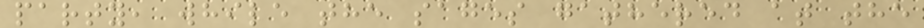party, while the sages gathered at the
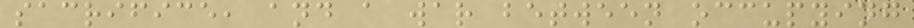sacrifice, and a war between occupying
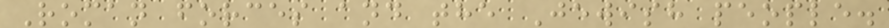Roman forces and the Jewish people.
